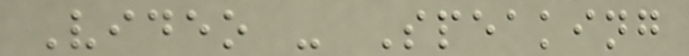Video - Speaking
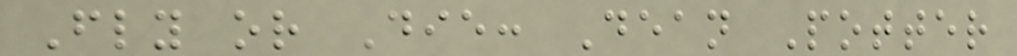Fly or Die: Dean Potter
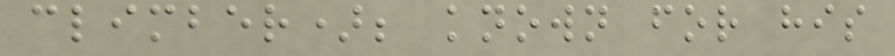climber); known for his
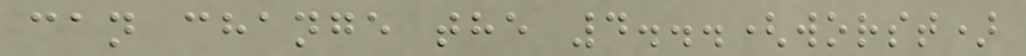can change the 4...(worst)
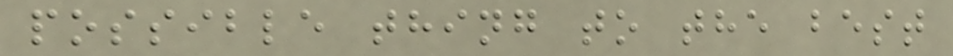possible thing to the best
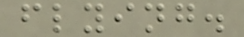flying.
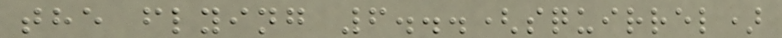the flying 6...(squirrel)
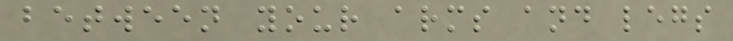between your arms and legs
